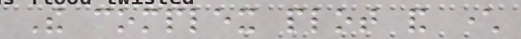The complex plot and character
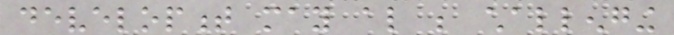development may also be challenging
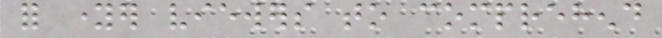for younger viewers to comprehend
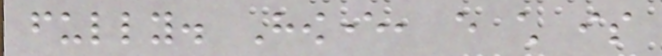fully. However, every child is
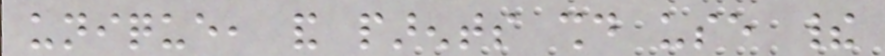unique, and parents should use their
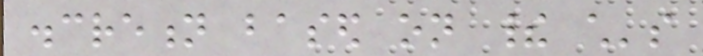discretion based on their child's
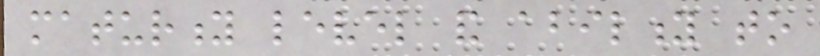maturity level and ability to
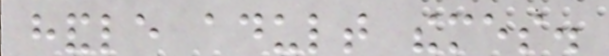handle adult themes.
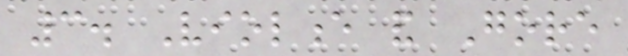3. Violence and Gore
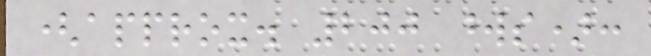(approx. 200 words):
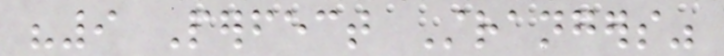"9 Perfect Strangers"
